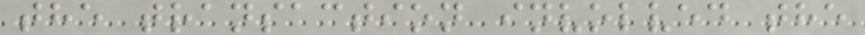the transaction involved the
